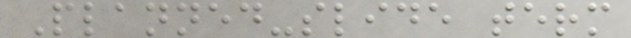Planned-slide term
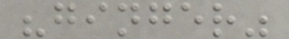"ginger"
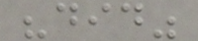"did"
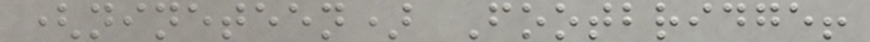(nineteen) Footbridge!
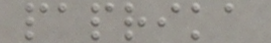paprika
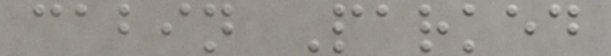cabin Parked
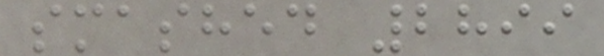smashed 2899
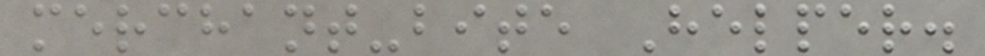merchant-bite Helper.
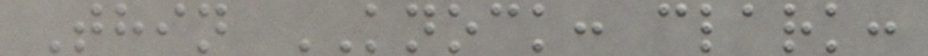Thin KNOCK: clark:
